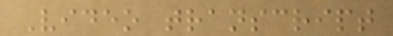Video transcript
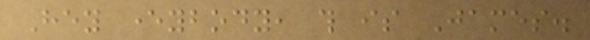Hey everybody, this is James.
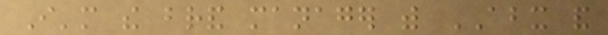I'm the brand manager with ABX and
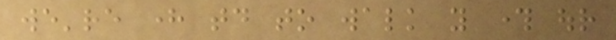we're here today to walk you through our
